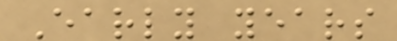Early years
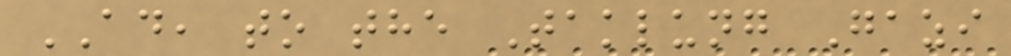AD, to the Taklung Gazi
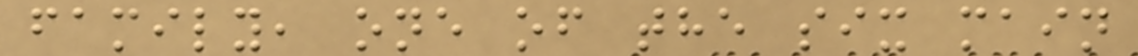family, one of the six main
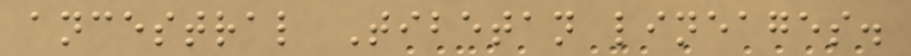ancestral Tibetan lineages.
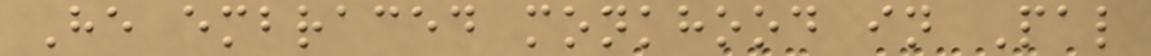He embraced monkhood in Pal
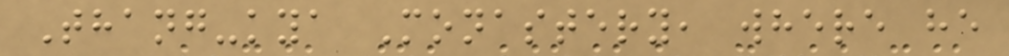Thang-kya Monastery, where he
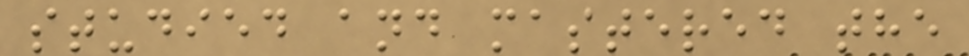studied and mastered the
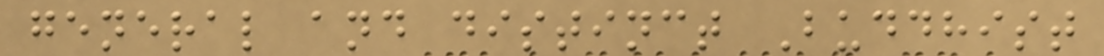general and distinct Buddhist
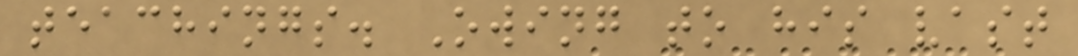teachings. Owing to his vast
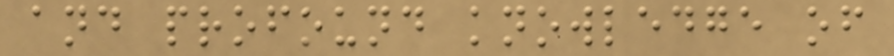and profound knowledge of
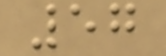57
